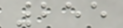255
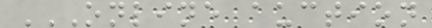ONLINE AUCTION
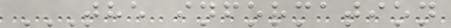THE INFORMATION
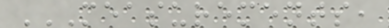MEASUREMENTS,
